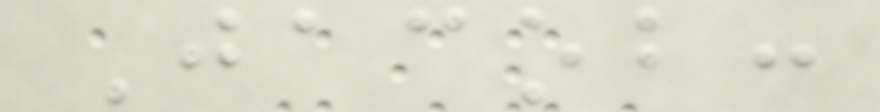Jacob:
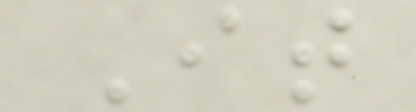It
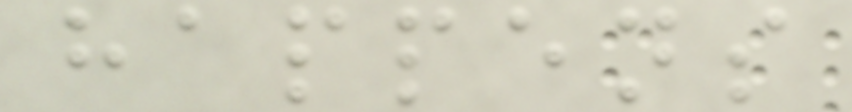happens
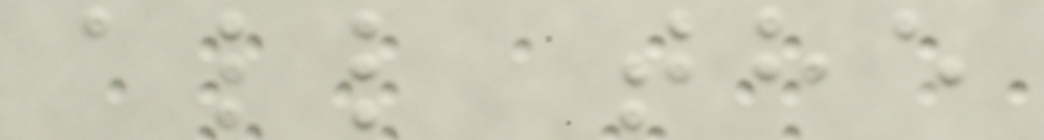all the
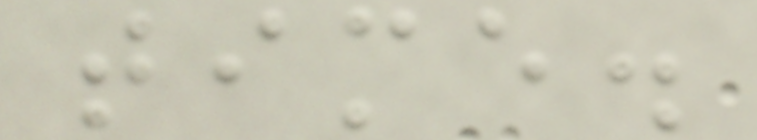time.
